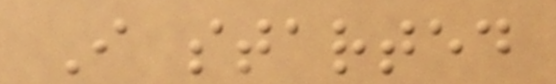I started
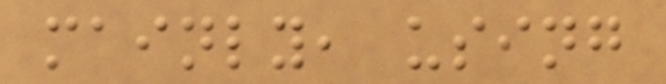mainly, using
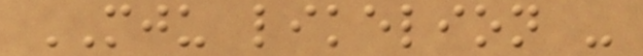MJU likelion -
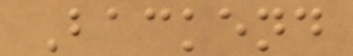Backend
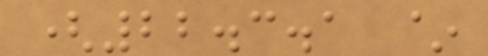(22.3.1 ~
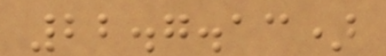22.7.13)
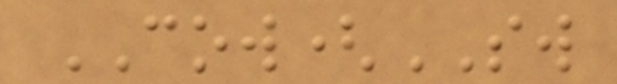COW(SW
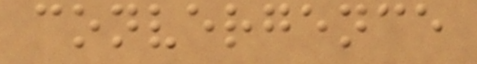convergence
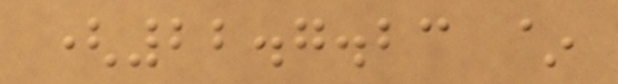(22.7.23 ~
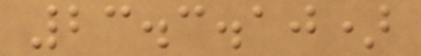23.3.10)
